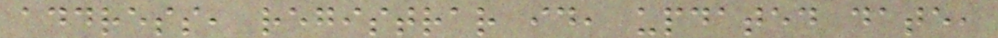address, registrar id, updated date,
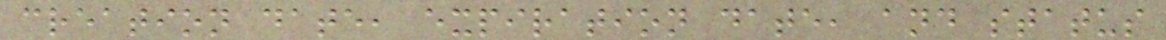creation date, expiration date, and status
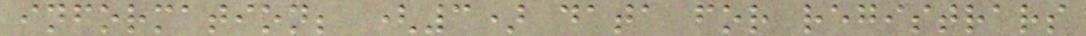information; (3) data for registrars
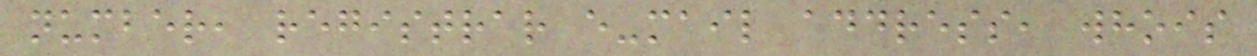number, registrar e-mail address, whois
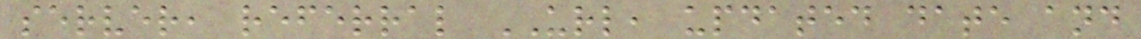server, referral URL, updated date and
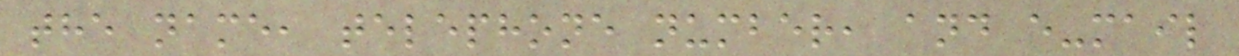the name, telephone number, and e-mail
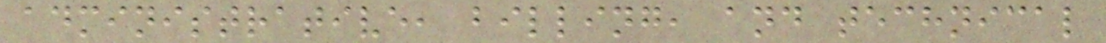administrative, billing, and technical
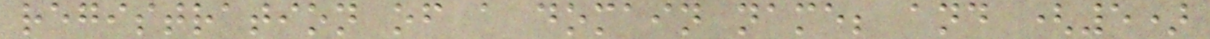registration of a domain name; and (5)
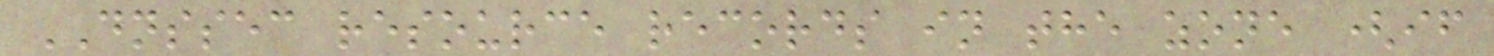DNSSEC resource records in the zone (if
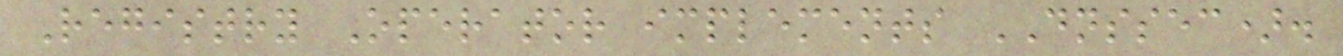Registry Operator implements DNSSEC).
